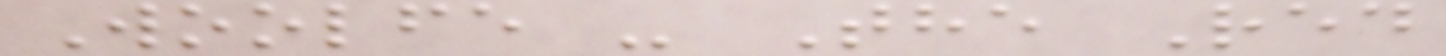Woolfe - The Red
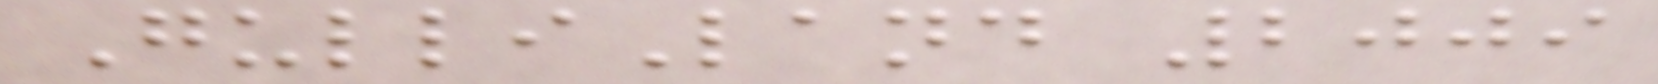GulliLand 2009
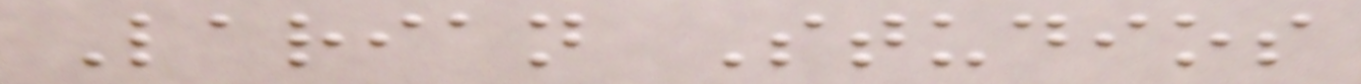Larian Studios
